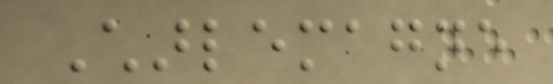Charlemagne
